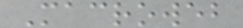Macroweb
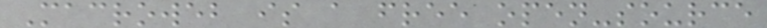Macroweb is a free open-source
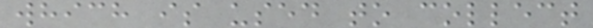which is used to collect
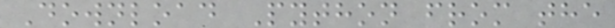Download Python from the
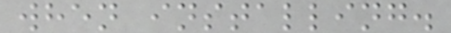when installing.
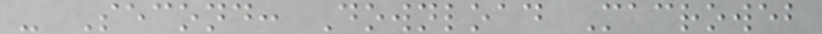- Second: Download Macroweb
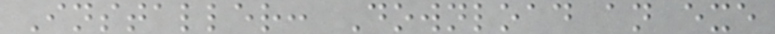Installer: Download an exe
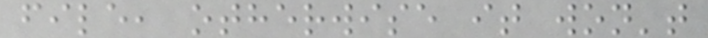file, otherwise it won't
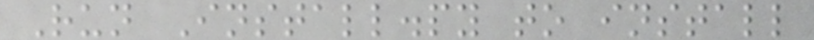Run Install.py to install
